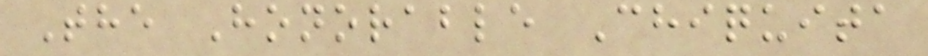The Honorable Chiquita
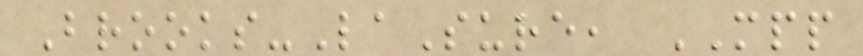Brooks-LaSure, MPP
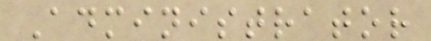Administrator
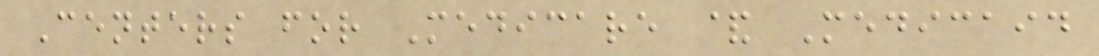Centers for Medicare & Medicaid
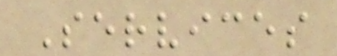Services
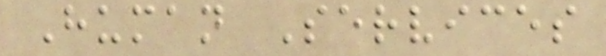Human Services
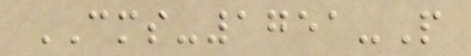CMS-1751-P
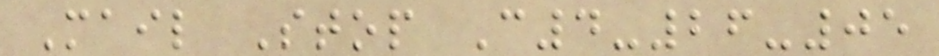Mail Stop C4-26-05
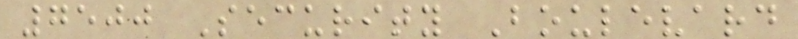7500 Security Boulevard
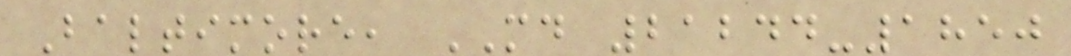Baltimore, MD 21244-1850
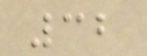32
